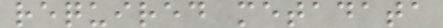required metadata
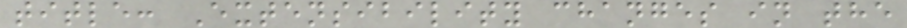title: Extensibility changes in the
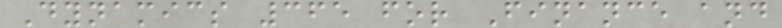Dynamics 365 for Finance and
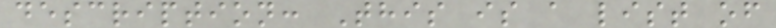description: This is a list of
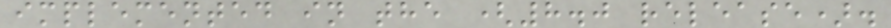implemented in the (8.0 release).
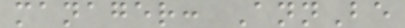manager: AnnBe
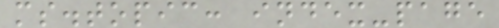ms.topic: index-page
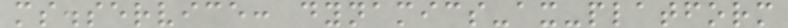ms.service: dynamics-ax-platform
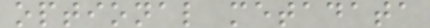optional metadata
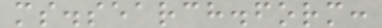ms.search.form:
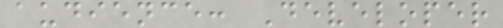audience: Developer
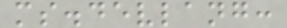ms.devlang:
